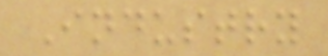Industry
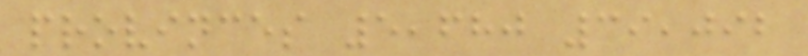provinces 5,680 39,092
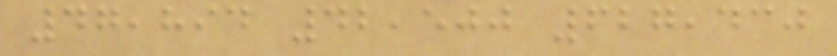47,894 42,500 627,430
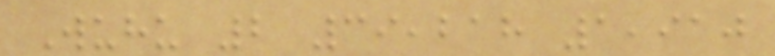Wuhu 2 39,218 1,910
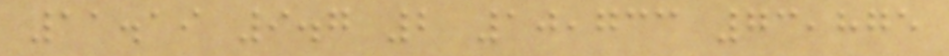11.19 9.7 2 10,733 73,875
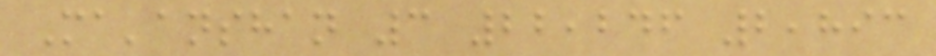Ma'anshan 3 22,246 2,893
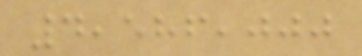4,586,000
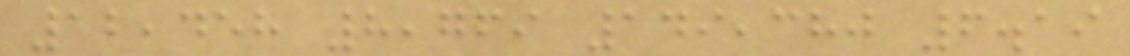12,458 8,769 149,380 6.19
